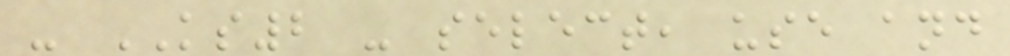- KS2 - select, use and
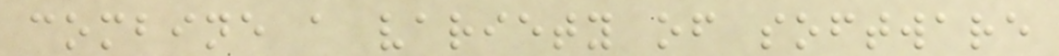combine a variety of software
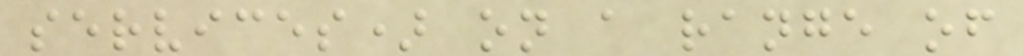services) on a range of
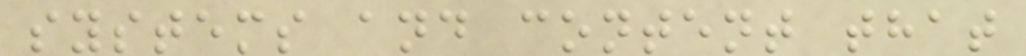systems and content that
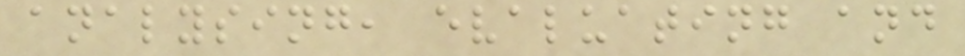analysing, evaluating and
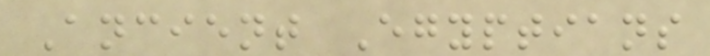Ancient Egyptians
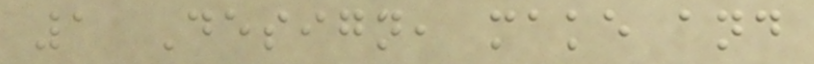1 Design, make and
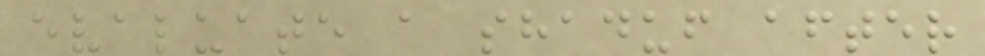evaluate a shaduf after
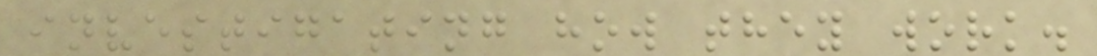investigating how they work.
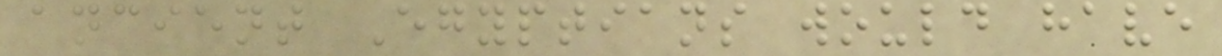ancient Egyptians would have
